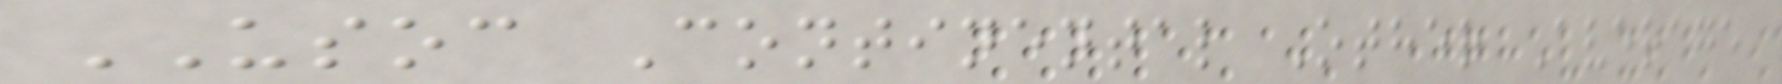USOC Continental Other Average
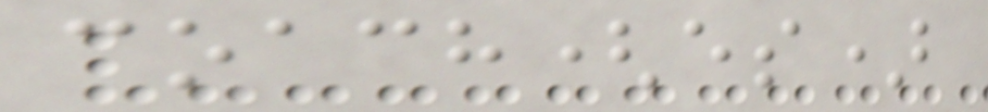coach(es)
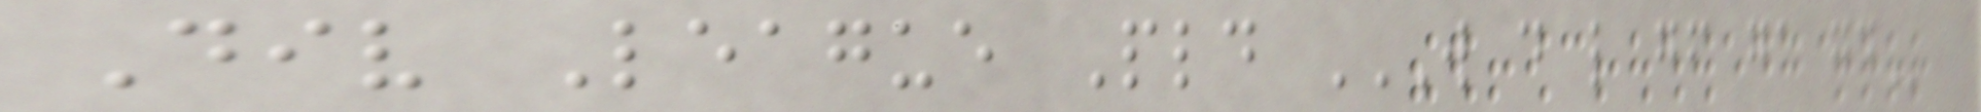Div League Pld W D L GF GA GD
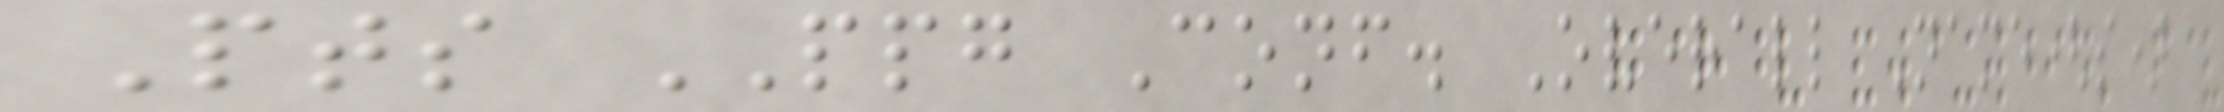Pts PPG Conf. Overall Name(s)
